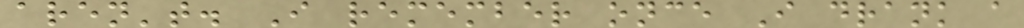aren't. I remember once I drank a
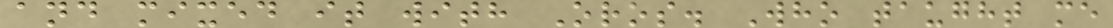and mixed it with Oros. Who taught me
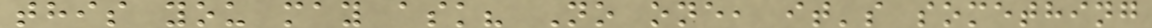this you may ask? No one, it's something
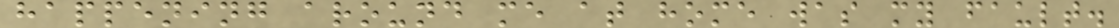happening around me at home was my fault.
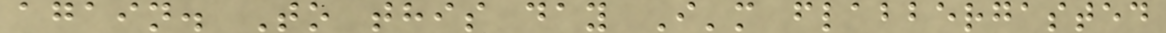again. To this day I'm flabbergasted
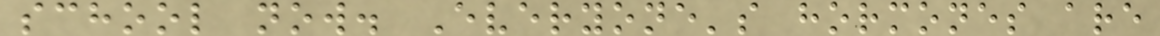school now. Everyone's hormones are
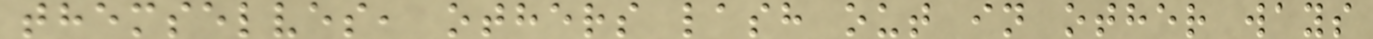themselves, others lash out in other ways
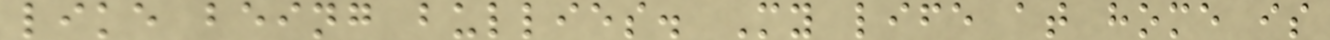like being bullies. My life at home is
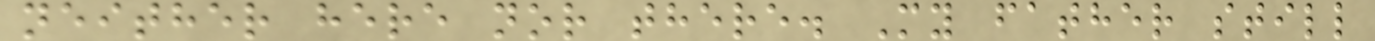neither here nor there. My father still
